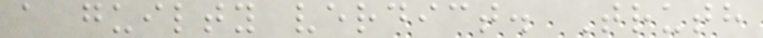a guilty verdict. Truth
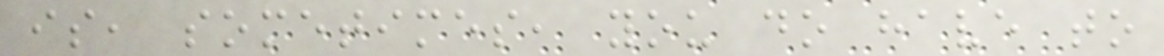is, sometimes, you do have to
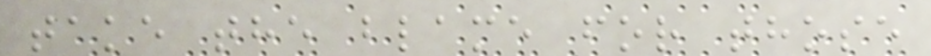take the blame for those
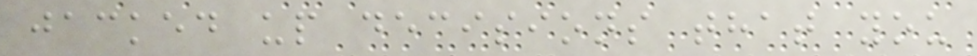jacked up decisions that you
